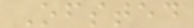Ofsted
